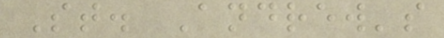St. Andrew's
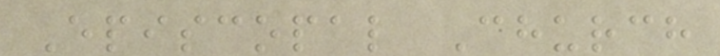Episcopal Church
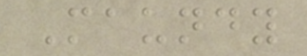Maundy
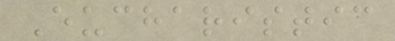Eucharistic
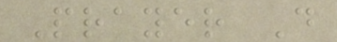Prayer D
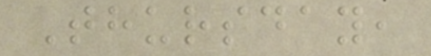Thursday,
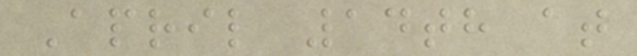April 14th at
